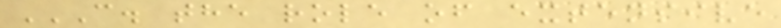C. THE ROLE OF EXTENSIVE
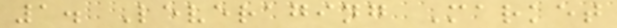1. Leveraging Market
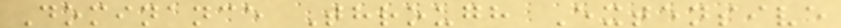Dominance Through Extensive
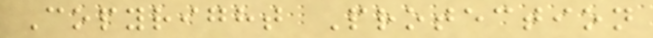Copyright Protection
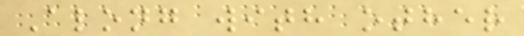Along with other
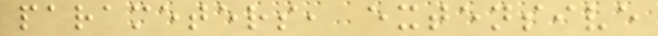parameters, extensive
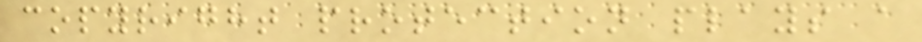copyright protection plays a
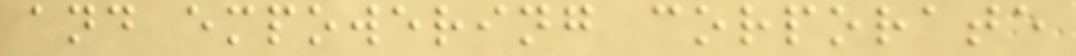and empowering corporate
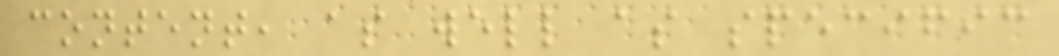content, as well as specific
